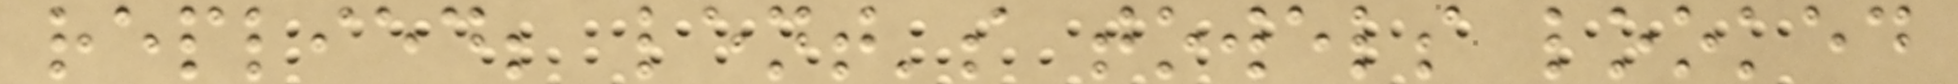replied; lent's towels looked
